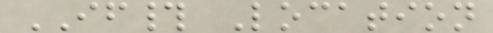IF# Location
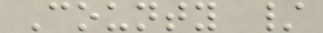County /
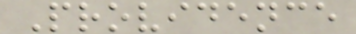Providence
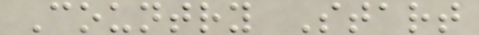Country Start
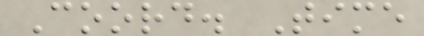Coord. Time
